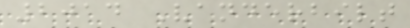2014 Vanderbilt
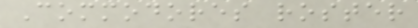Commodores roster
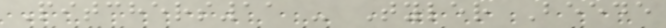Pitchers11 - Tyler Beede
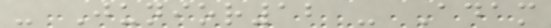- Junior12 - Adam
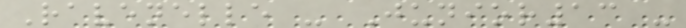Ravenelle - Junior13 -
